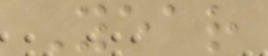Year
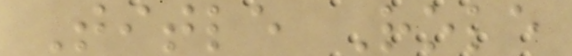Title Role
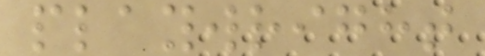playwright
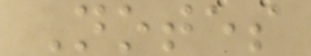Notes
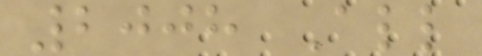2008 All
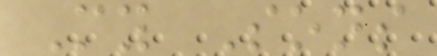My Sons
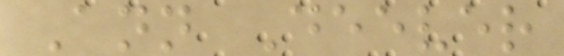Ann Deever
